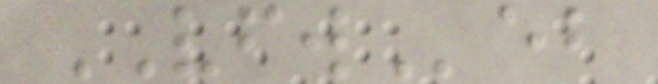VFWeb
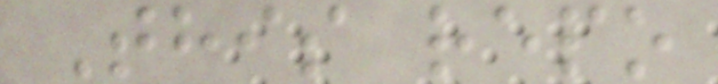This repo
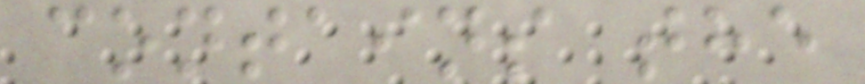contains the
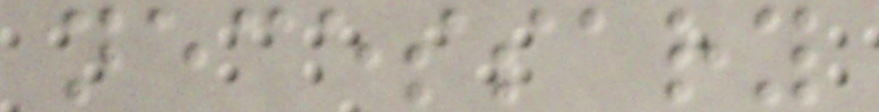necessary
